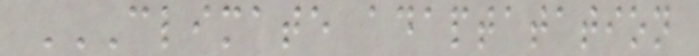CLIMATE ADAPTATATION
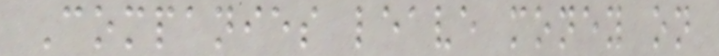Companies leave money on
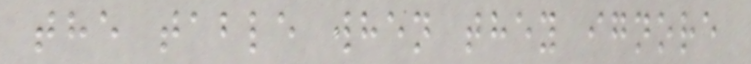the table when they ignore
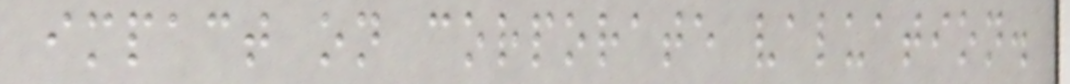impact on corporate valuation.
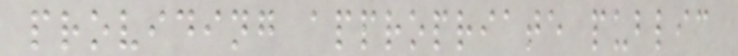providing appropriate public
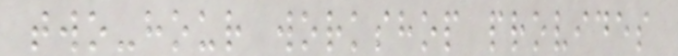two-hour workshop provides
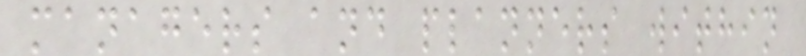managers and planners within
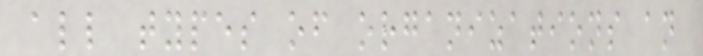all types of organizations an
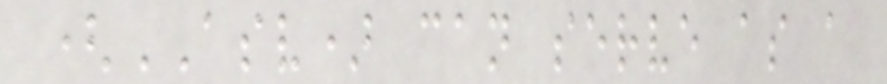(ASV) can serve as a
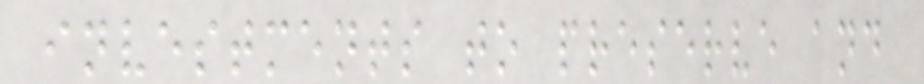investments to preserve and
